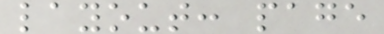layout: page
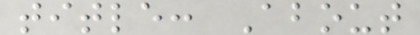title: About
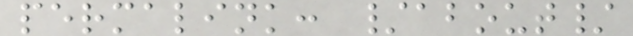permalink: /about/
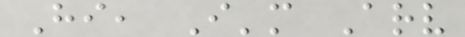Hi, I'm Arv
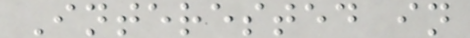Interested in
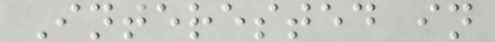Interested in
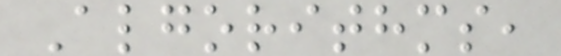Algorithms,
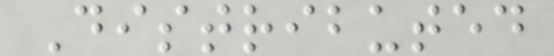Distributed
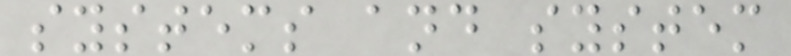systems and system
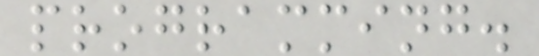programming.
